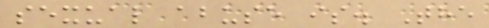sexual abuse is. The
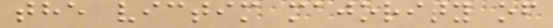the victim majority of
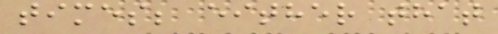times; either that
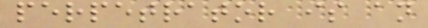perpetrator is an
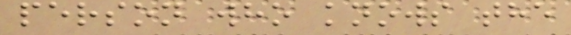person who knows the
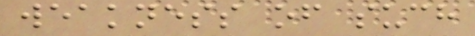weakness of such
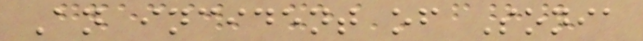An incident of Sonia
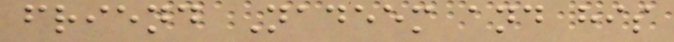friend Nadeem and his
